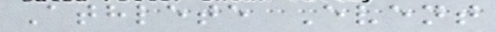Athlete Event
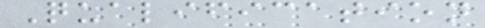Qualification
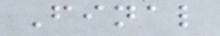Final
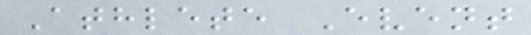Athlete Event
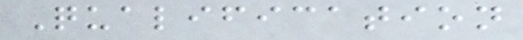Qualification
